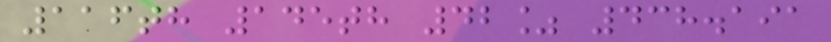116th 145th 42% 438.191
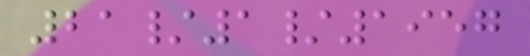21/1/1957
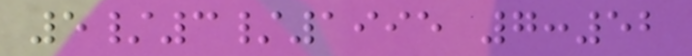5/3/1995 7:52
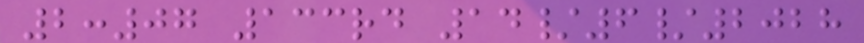2:07 133rd 14/6/2028
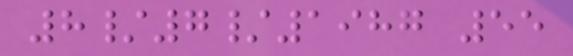8/7/1987 55
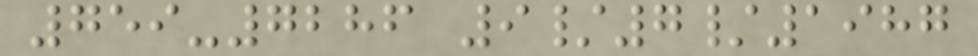759-7286 9/7/1987
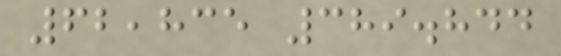62,835 389.844
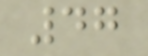47
